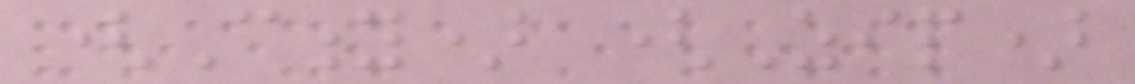(City) (Zip)
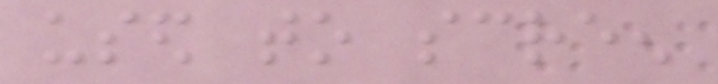used to screen
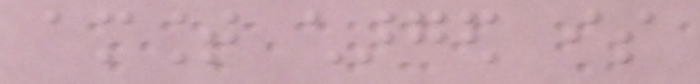amount charged is
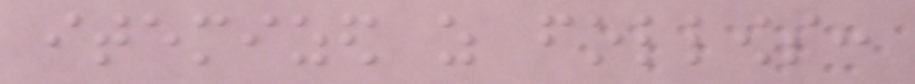itemized as follows:
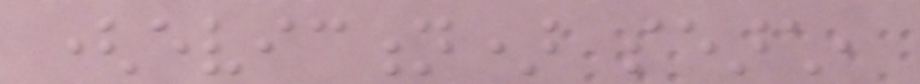(eviction) search,
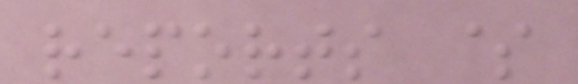reports $
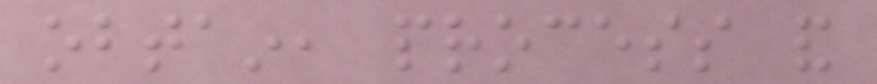obtain, process and
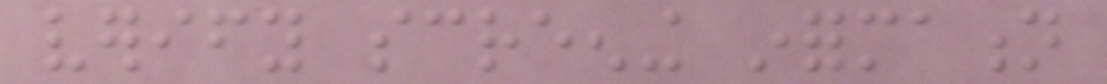verify screening information
